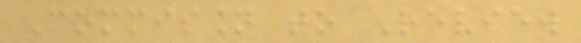Commission to Review
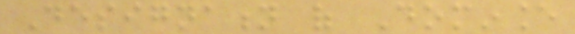Designation of Dominance
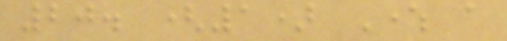20. (1) Where a
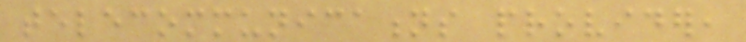telecommunications provider,
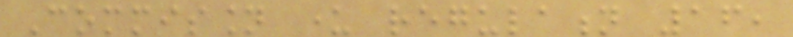Commission under regulation 16,
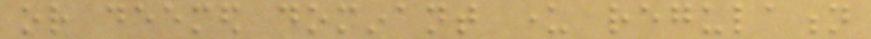or deemed dominant under regulation
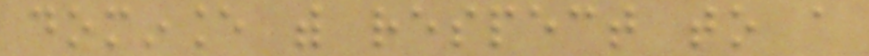dominance with respect to a
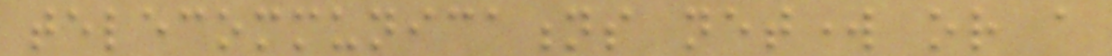telecommunications network or a
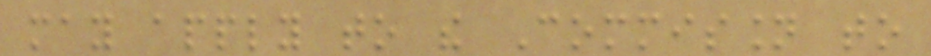may apply to the Commission to
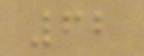62
